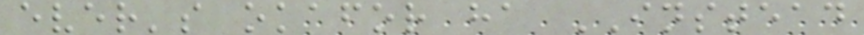ever's okafor ha INSTEAD
